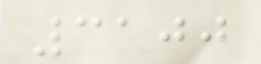3100
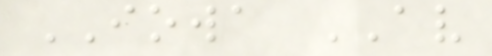IOWA AV
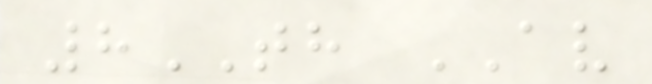8TH AV
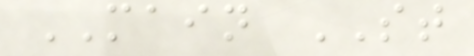MAIN ST
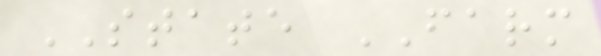STATE FARM
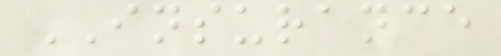INSURANCE
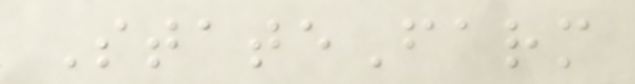StateFarm
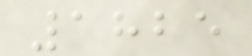1825
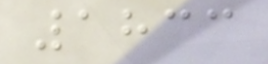1833
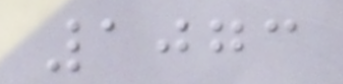1073
